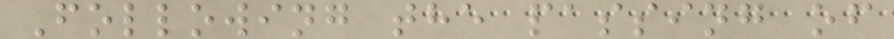Following the passing of
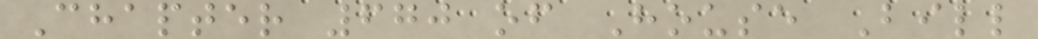Chapter 670 of House Bill
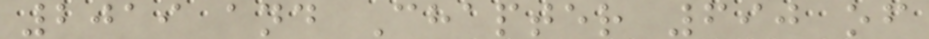2019 and Chapter 690 of
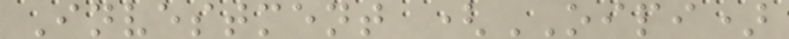Investment (OIPI)
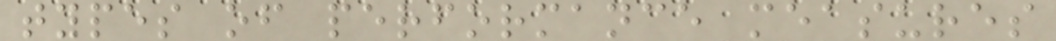types of performance measures
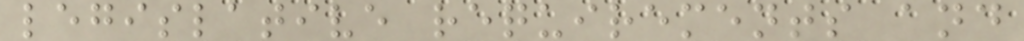legislative requirements and
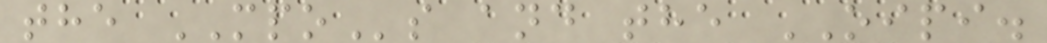the MPOs and the OIPI.
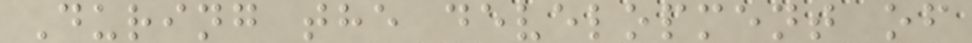During the development of
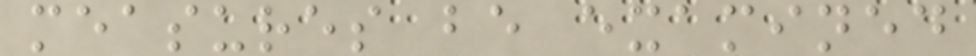measures be examined
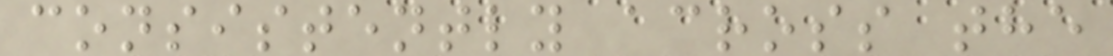consistently across the
